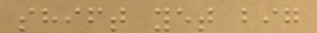shift yet big
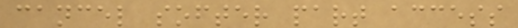cancel softer part access
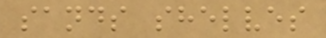sands shelves
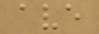ave
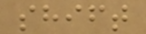shift
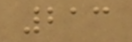213
